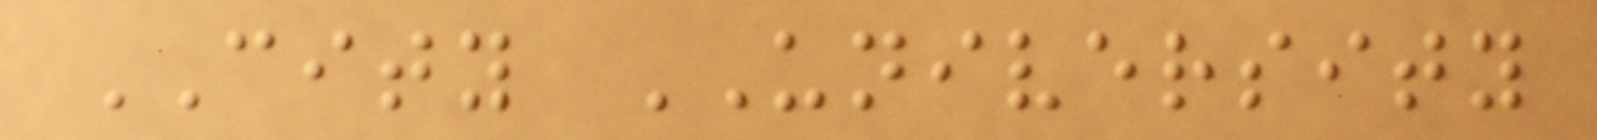CITY UNIVERSITY
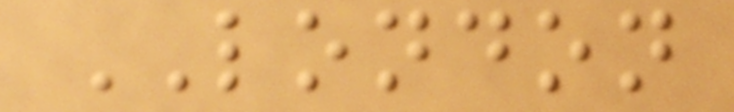LONDON
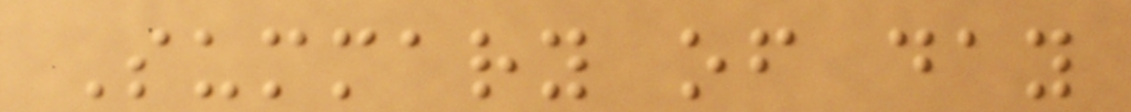Summary of day
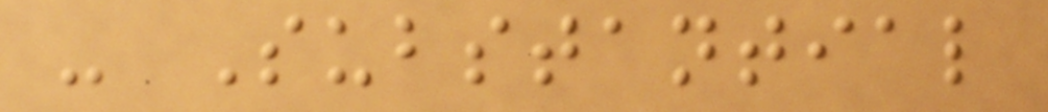- Substantial
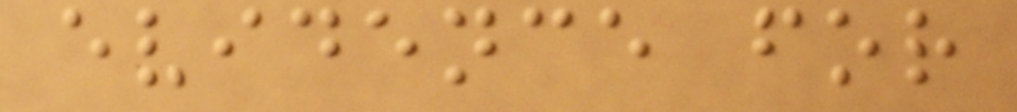evidence for
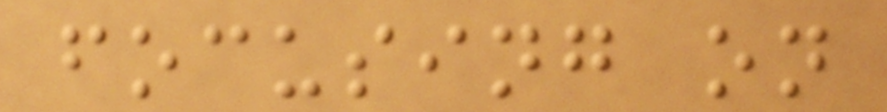focusing on
